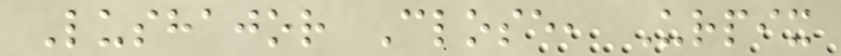Lushajor Close, Urpix
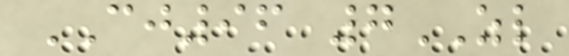CJ96 7ZL
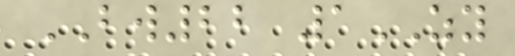BW22 1ZY
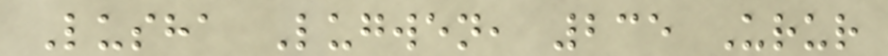Lusha Lugwen, 235 Urur
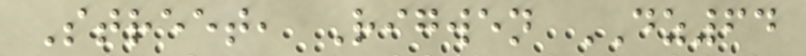Street, Rigwen DZ64
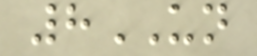8UN
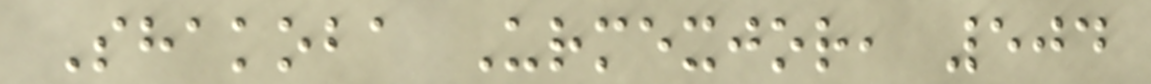Shakoba Urmexjor, 504
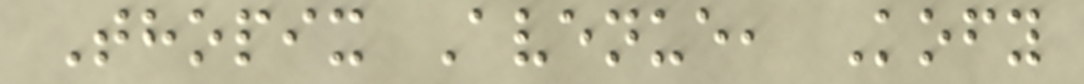Thopix Avenue, Kofy
